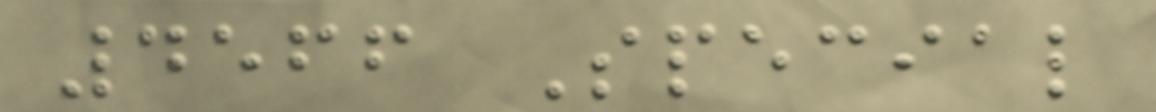4566 Special
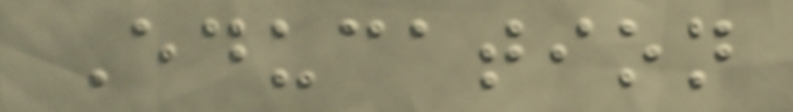Education
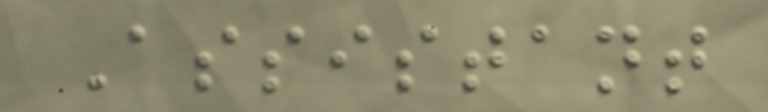Assistant
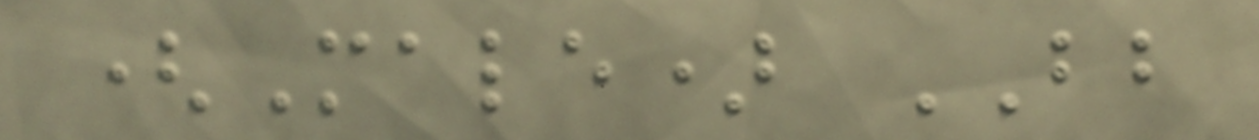(Male) BB
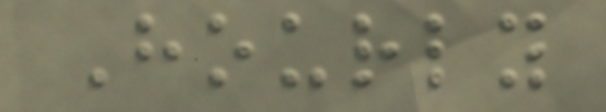Hourly
